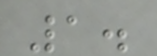1.
